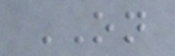ON
